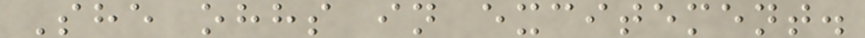She ohhs in excitement.
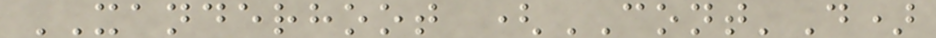XANDERHOOT (CONT'D)
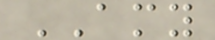AMY
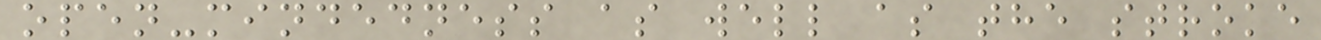open-mindedness as well as the stroke
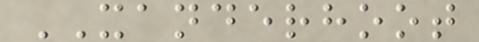XANDERHOOT
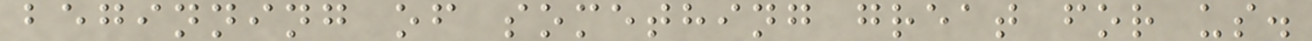beginning of something great for us.
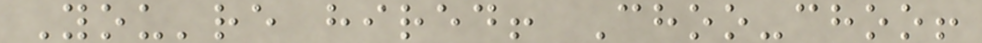You're hired! Choo-choo!
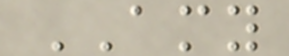AMY
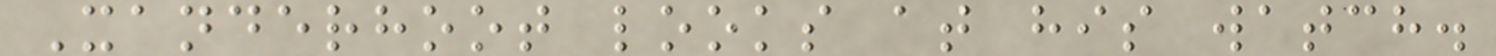Xanderhoot looks at his watch.
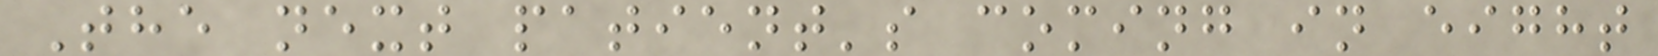The next patient's coming in eight
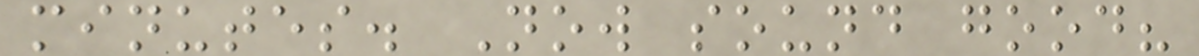minutes. Now sound good?
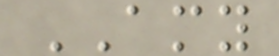AMY
